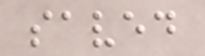saved
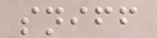sniff
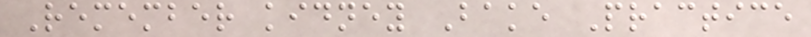Remember kidney Bake Practice
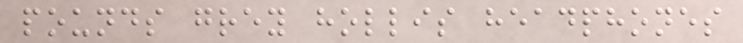pounds grey hollis headphones
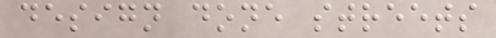design done streets
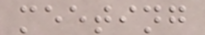meeting
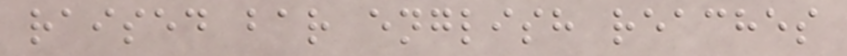raised bar english reaches
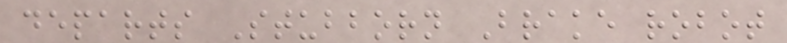departs Stubborn Brake robot
